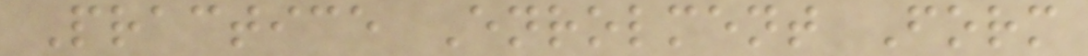Practice Enrolment Form
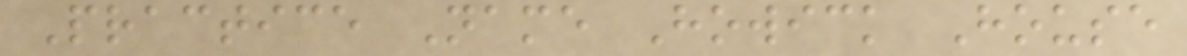Practice Name Howick House
